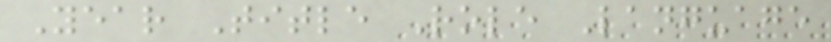Year Title Role Language
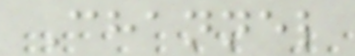Channel
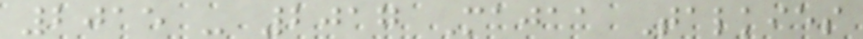2015 - 2017 Majaa Talkies
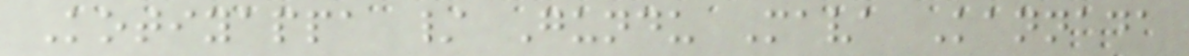Kotiyappa / Gundu Mava Kannada
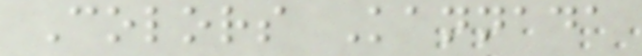Colors Kannada
